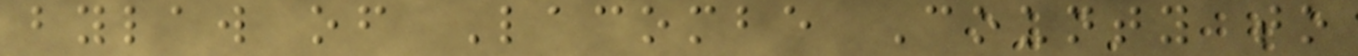bylaw of Lacombe County to
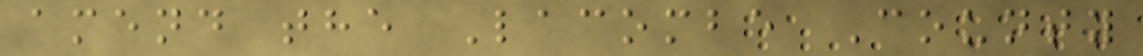amend the Lacombe County
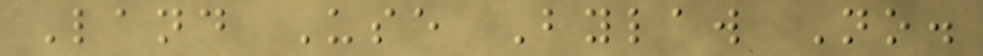Land Use Bylaw No.
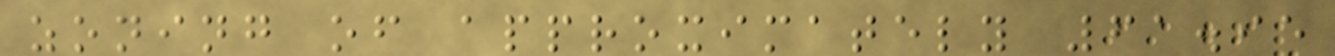zoning of approximately 61.95
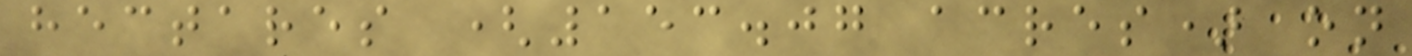hectares (153.07 acres) on
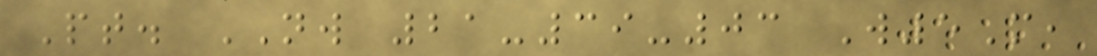Pt. NW 21-39-03 W5M,
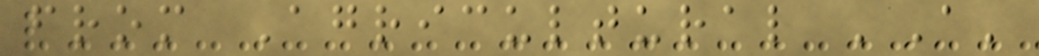from Agricultural 'A'
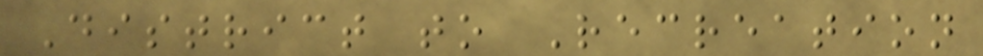District to Recreation
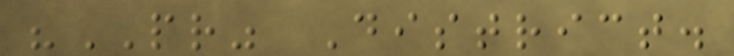"PR" District.
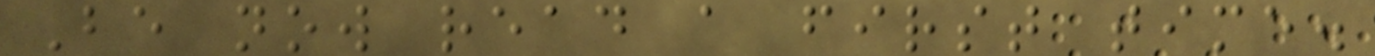Be now read a first time.
